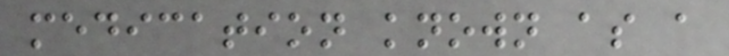medication known as a
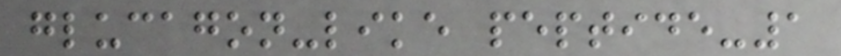glucagon-like peptide-1
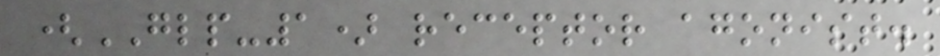(GLP-1) receptor agonist.
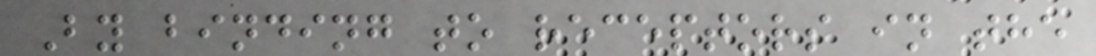By binding to receptors in the
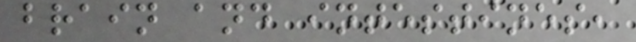brain and intestines,
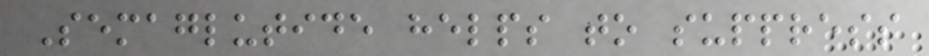Semaglutide helps to suppress
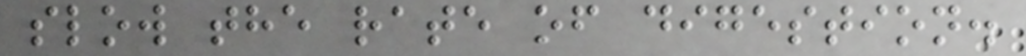slow the rate of digestion.
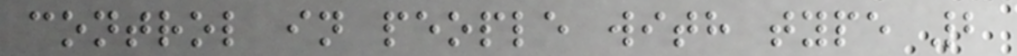control in people with type 2
